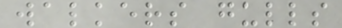walkers gulls
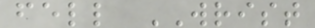fell WRIST
